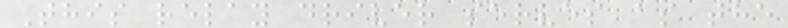This relay driver serves as the
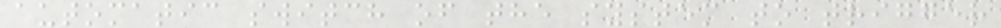automatic switch of the system to trigger
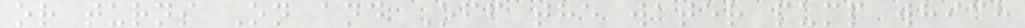or turns On and Off the water pump which
